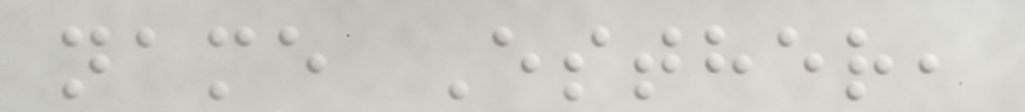name Esther,
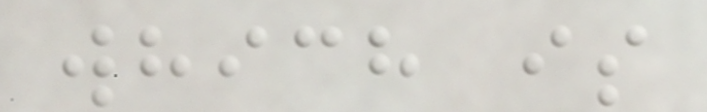which is
